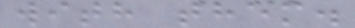with them.
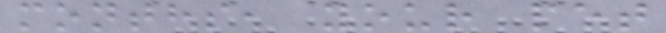months, your pet
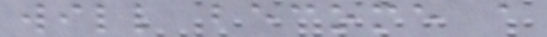will become a
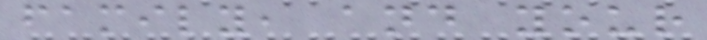family, and your
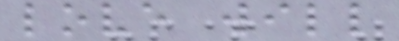love will
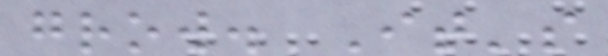grow. It's
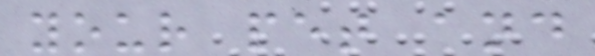your pet and
